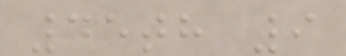45th 9
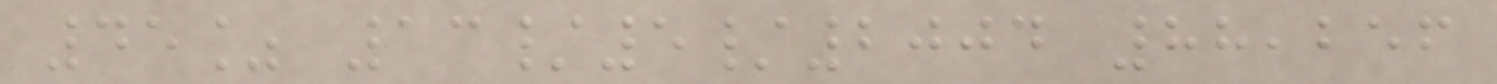45% 13/5/2004 88,256
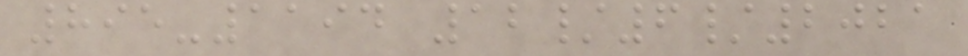895-1194 12/6/2021
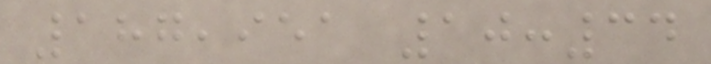187,951 10:34
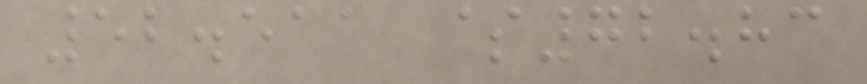52.511 $72.83
